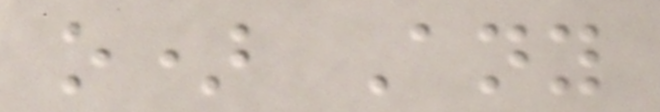o) Any
